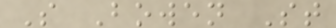S Bowen St
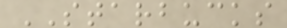STARBUCKS
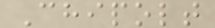Chipolt
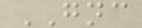GNC
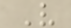V
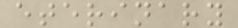eterinary
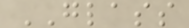GLASS
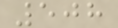508
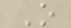O
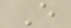E
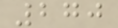270
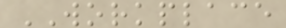WORKPLACE
